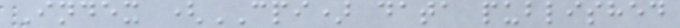Index (CPI) data published
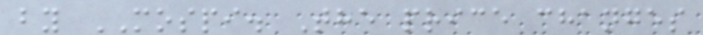by MOSPI. The price changes
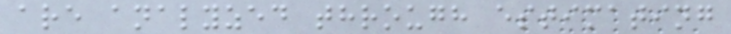are analyzed through estimating
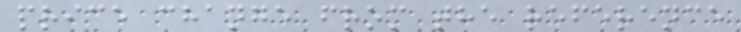price change from the reference
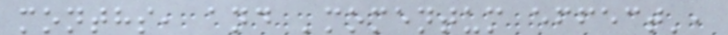months, and 'momentum effect',
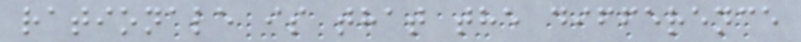rationale is that the difference
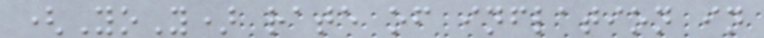(YoY) rate of inflation in
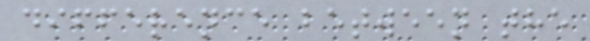difference between the
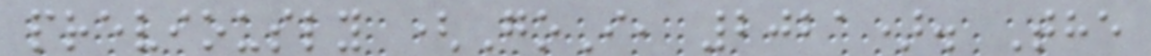previously (GoI, 2021). The
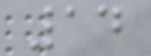14
